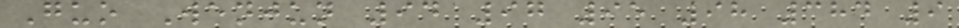Guo Wenjun 94 97 95 98 384 9
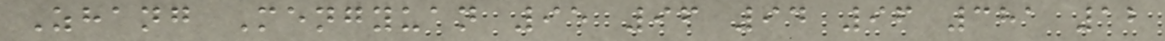Zhang Mengyuan 95 96 94 96 381 12
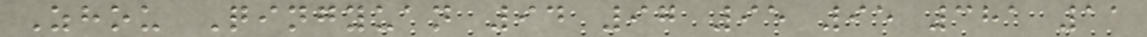Zhou Qingyuan 94 97 95 95 381 11
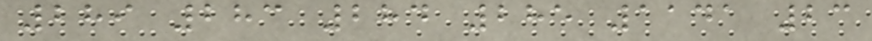289 283 284 285 1141 23
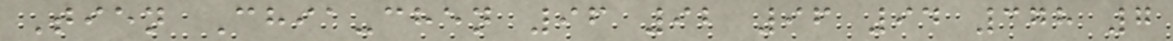Tien Chia-chen 96 92 96 94 378 7
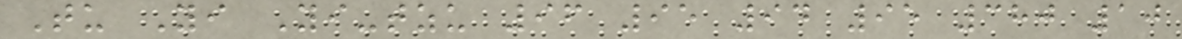Tu Yi Yi-tzu 96 95 94 95 380 10
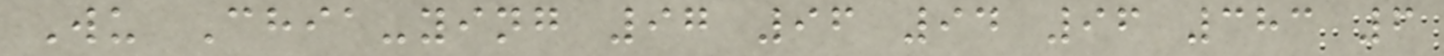Wu Chia-ying 97 96 94 96 383 6
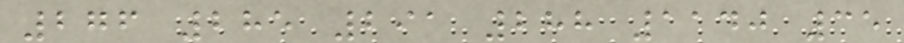276 285 291 288 1140 35
